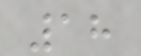18
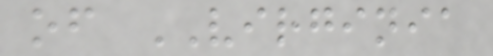of VIRGINIA
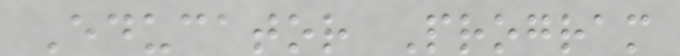Educator Program
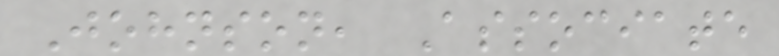Johnson, Associate
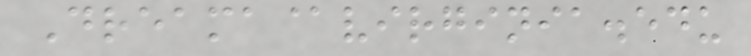Dreama@virginia.edu
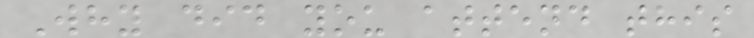Why did you attend this
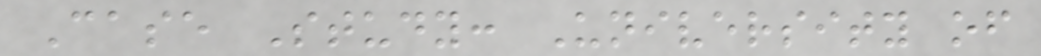Case Study: University of
